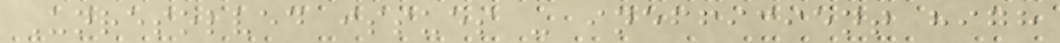Unresolved issues - inefficient high
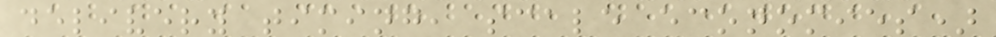delivery timing, scale economies)
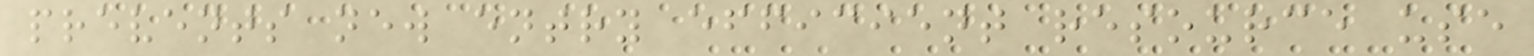prevents new entry efficient resource use
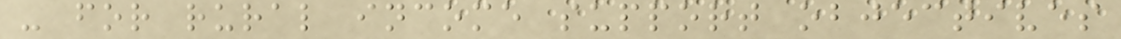- for rural income support objectives
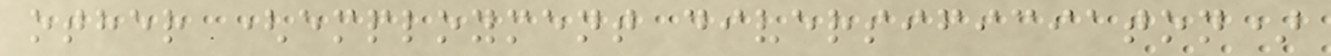other (employment diversificiaton)
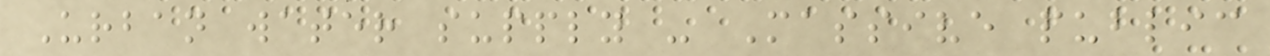Urban water supply - Massive public
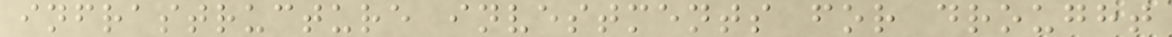infrastructure investments for drought
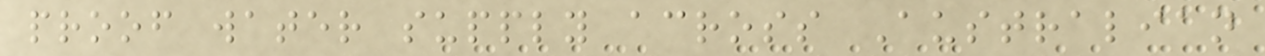proof water supply across Australian
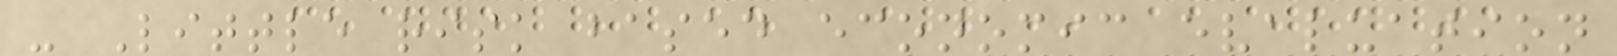- Little risk based economic evaluation
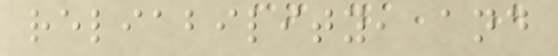reliability, and
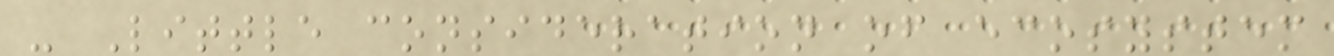- Little consideration of ecosystem
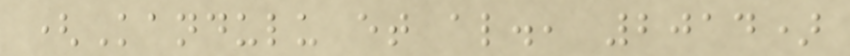(Kandulu et al., 2014)
